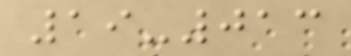19-013
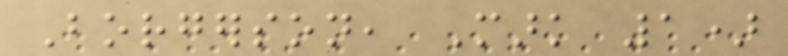Borgerson, Mark 1)
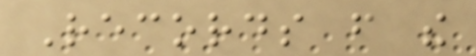Records from the
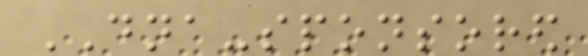DNA-sponsored
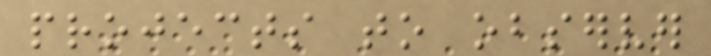projects to observer
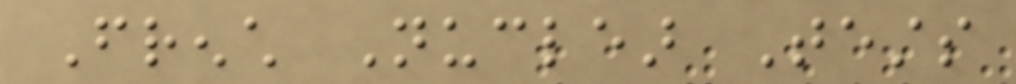French Nuclear Tests
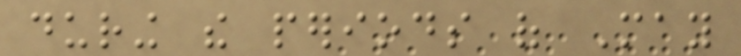during the periods of May
